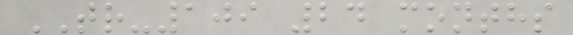TR-109 24 months
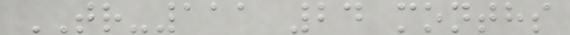TR-111 24 months
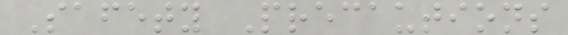Safety Precautions
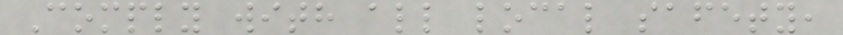Comply with all local safety,
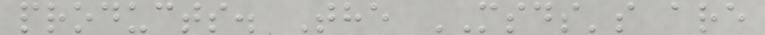products. The MSDS's are
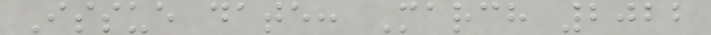Issue date: March 2022
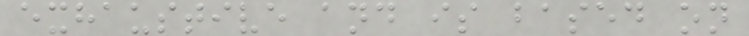exhaustive and is based on
